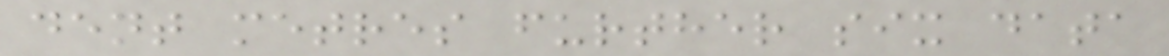dent metres further six data
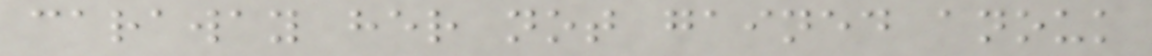caraway her not gained anouk
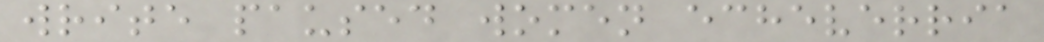write paused women echeverria
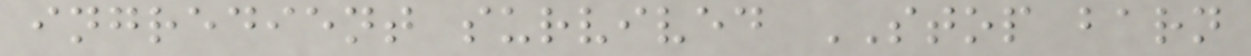ingredient survived STOP barn
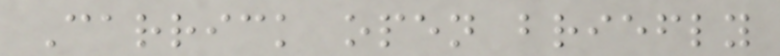Carrick open briefly
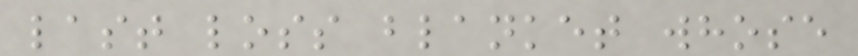last loss blanket whose
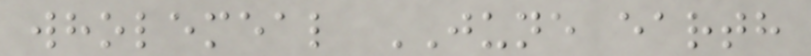wholemeal JUNE earth
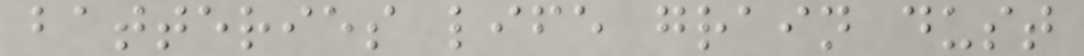batteries life grain dust
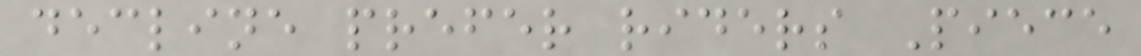decline prefer riders Piece
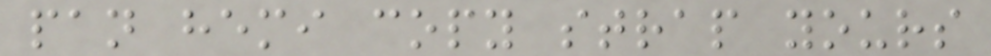pan hemi copy strap yours
